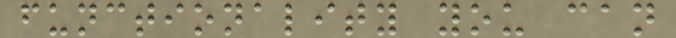functionality you can
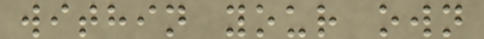within your own
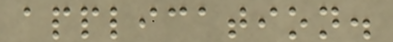application.
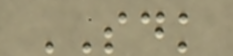SDK
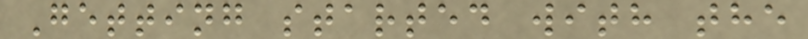Getting started with the
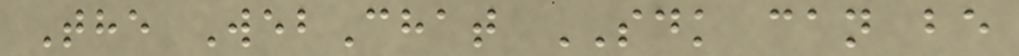The WebChat SDK can be
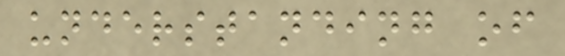understanding of
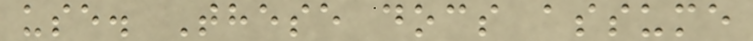use. These docs assume
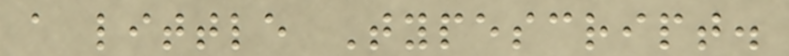a little Typescript.
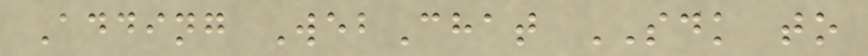Adding WebChat SDK to
